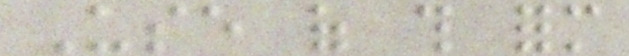Use of this form
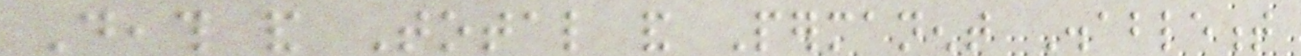Death and Total and Permanent Disablement
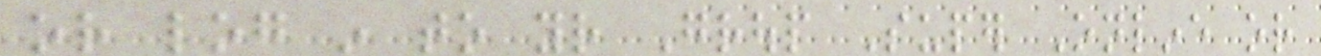or log in to your Group Super Online or
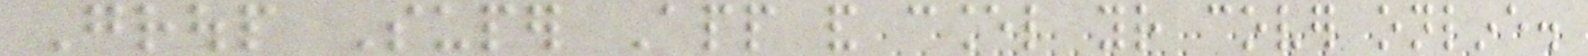Group Super App and cancel your cover online.
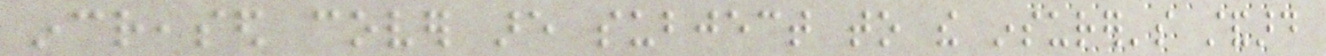increased cover are subject to the insurer's standard
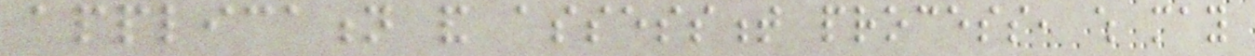application and assessment process, which may
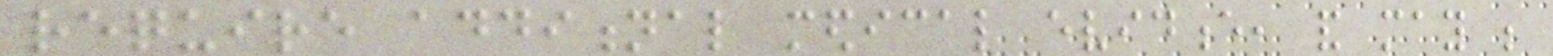require additional medical evidence, and may be
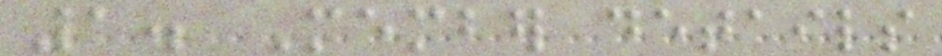1. Member details
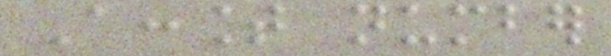Account number
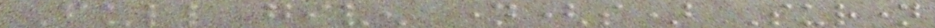Full given name(s) Surname
